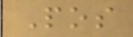Pos
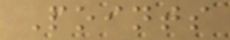Points
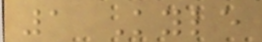1 Kyle
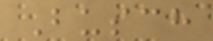Busch
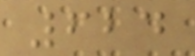624
